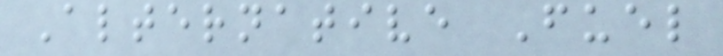Alternative Fuel
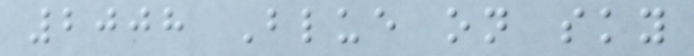2008 Blue on sky
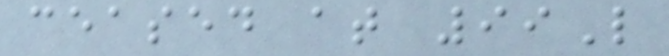ceased at 99L
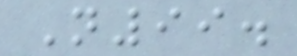N99.
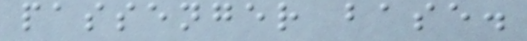passenger base.
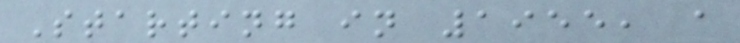Starting in 1955, a
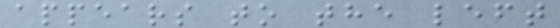appears to the left
